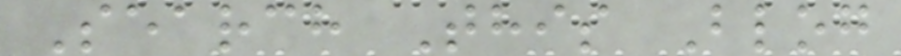Search This Blog
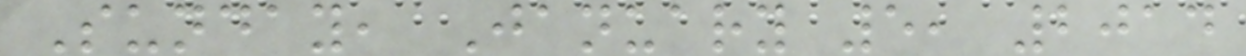Sunday, January 5, 2014
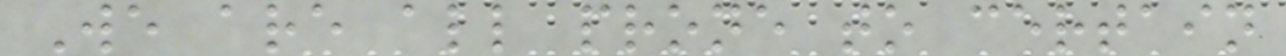We are all prone to certain
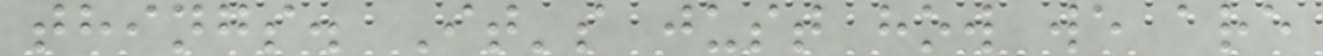things. It's just how we are
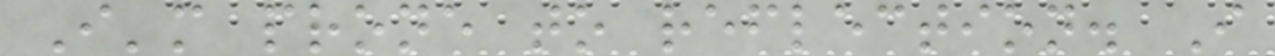I'm prone to reflection. I
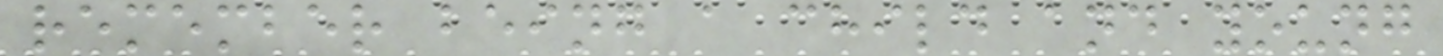remember being a child and young
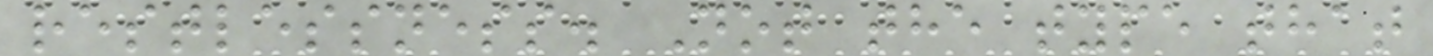restlessness. Not the type that
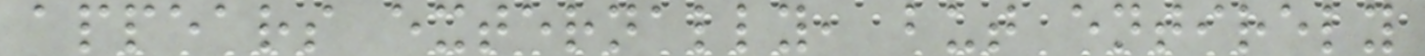appears externally, but entirely
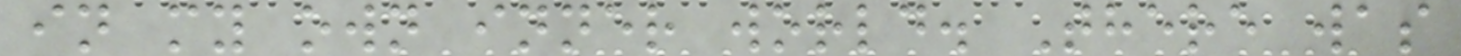in my own inner world. There was
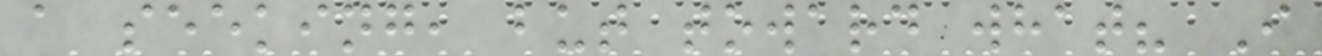a seeking, but toward what? I
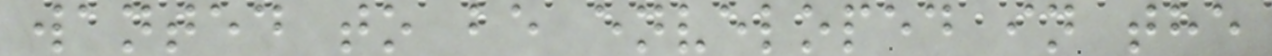wanted to be enveloped in the
